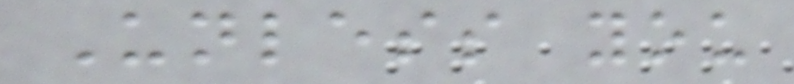Unless you
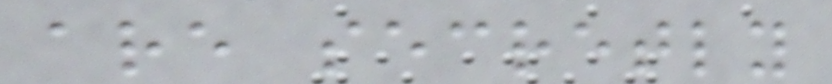are secretly
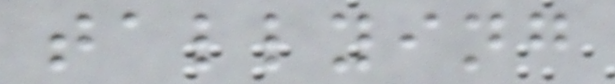tallying
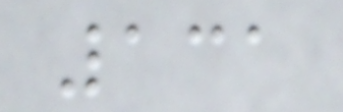131
